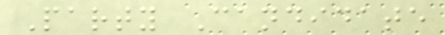Party Candidate
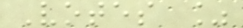Votes %
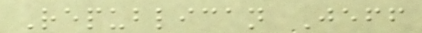Republican Jeff
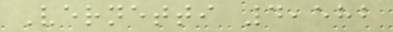Vernetti 4,582
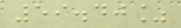59.40%
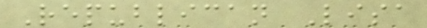Republican Lisa
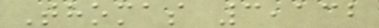Thomas 3,132
